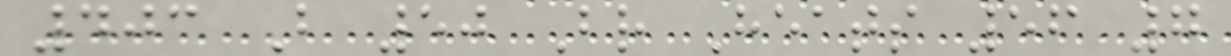403 B 50 Br Heats 56 7
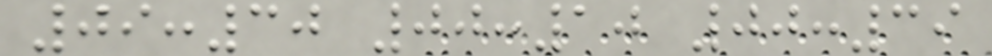09:30 00:10 00:39
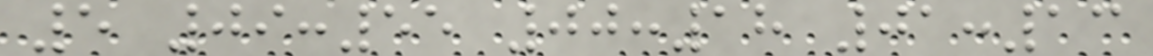5 09:55 00:18 01:13
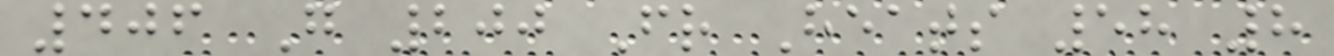406 G 200 Fr Heats 58 8
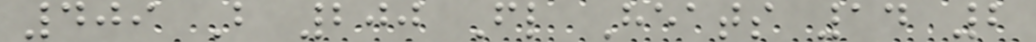409 B 200 Fl Heats 14 2
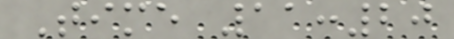Time 11:20
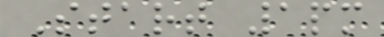Start 1pm
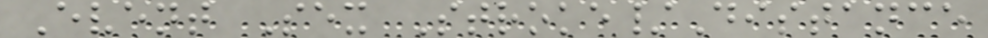Event Sex Stroke/Distance
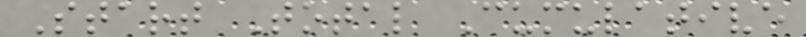Start Total Cumulative
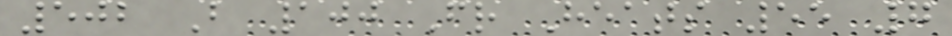502 B 100 Fr Heats 55 7
